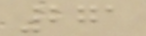271
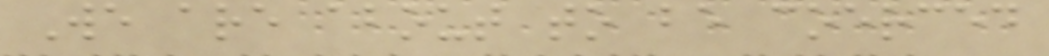We are about to be coerced
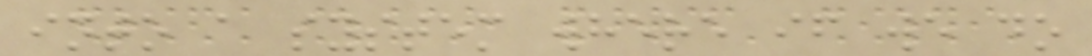into a system where if we do
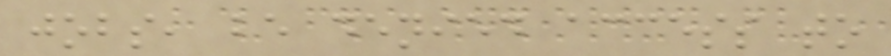jobs, be denied access to
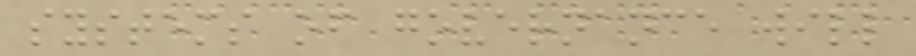systems of governance will
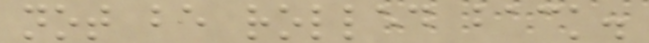not be rolled back.
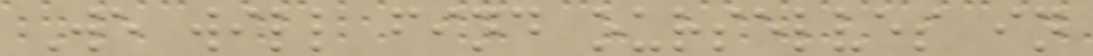We will find ourselves in
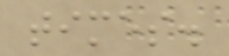times.
